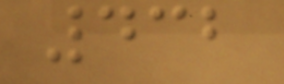432
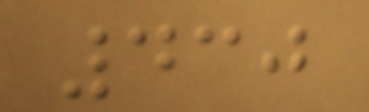430
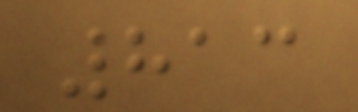813
